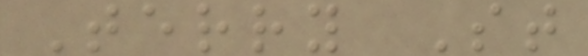Terry St
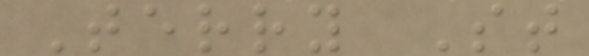Terry St
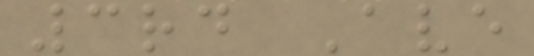3rd Ave
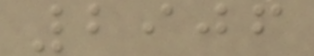2906
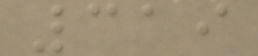319
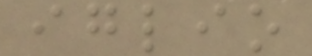iglio
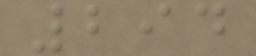294
